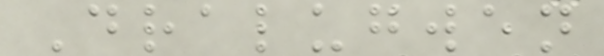Dralugwen
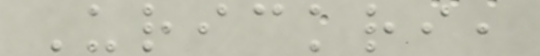Urickri,
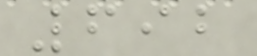692
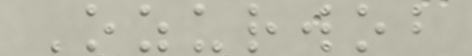Ozurwob
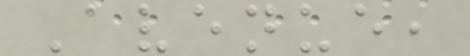Avenue,
